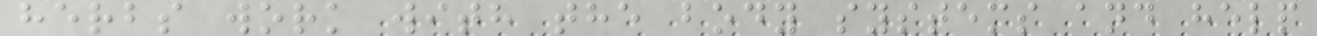herbs work with the body systems and help
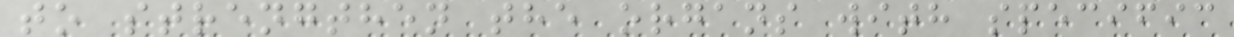to strengthen the organs with specific
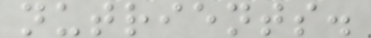nutrients.
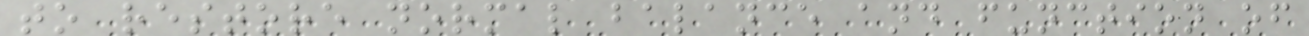to restore normal balance and function of
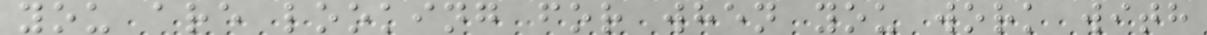you are looking for when you work with
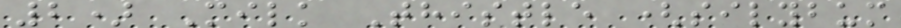2) Milk Thistle (silybum
